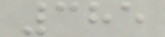385
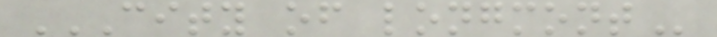CITY OF LONGMONT
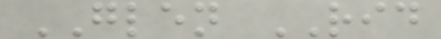GLEN RID
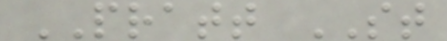PRATT ST
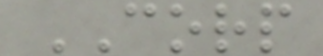CORP
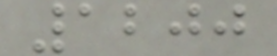1200
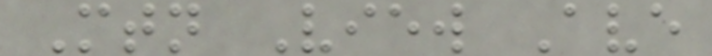Mtn View Ave
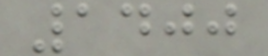1400
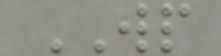WP
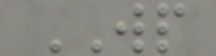WP
